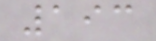193
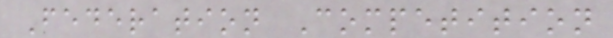Federation Competition
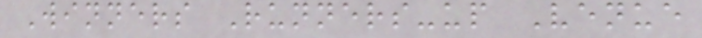Winners Runners-up Venue
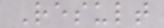Result
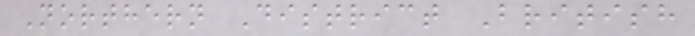Northern District British
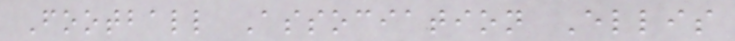Football Association Ellis
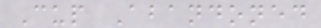Cup Abandoned
